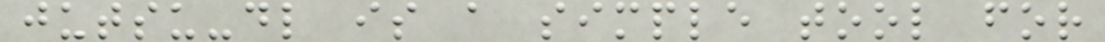jutsu-dl is a simple tool for
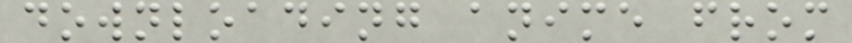downloading anime from
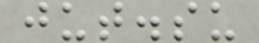jut.su
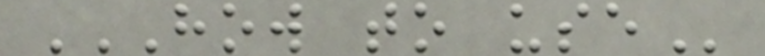HOW TO USE
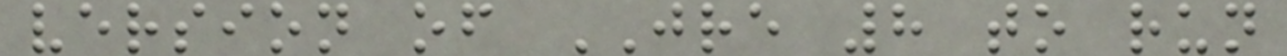version of JRE 8 to run
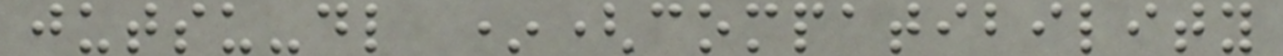jutsu-dl *(compatibility
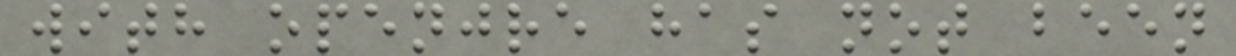with openjre has not been
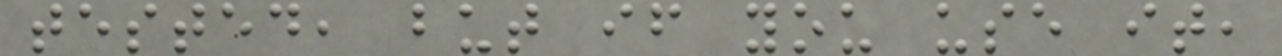tested, but if you use it,
